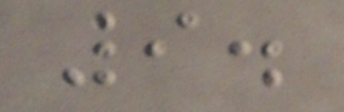9.
